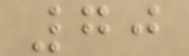70
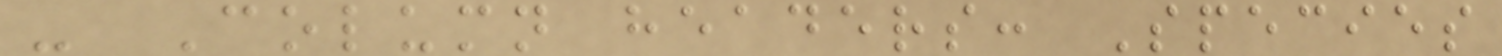- Column headers: Species
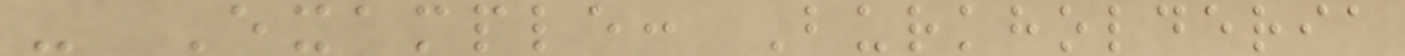- Example: Burkholderia
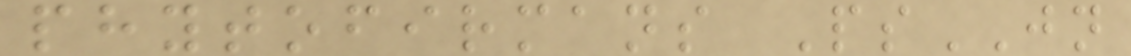phytofirmans PsJN
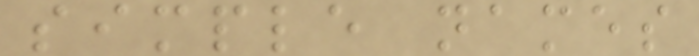simple names
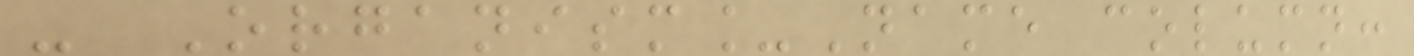- Organism_Name column:
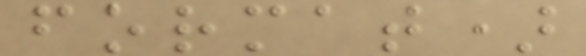format)
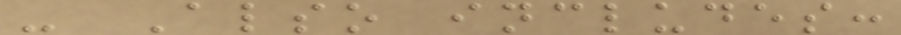- Also includes:
